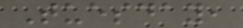Tuesday,
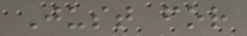Just for
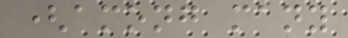(among many
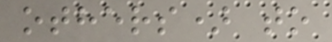others) to
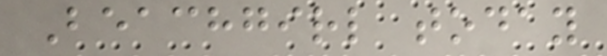Beachgirl today
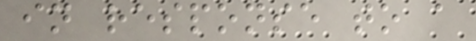in response to a
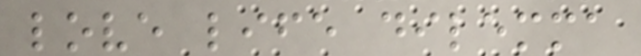love life dilemma
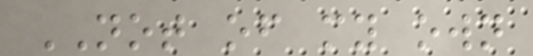NOT of my own
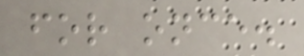for once.
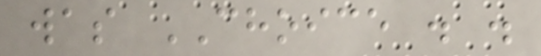was CHOICE . .
